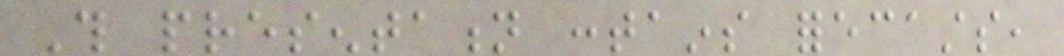This presentation contains forecasts,
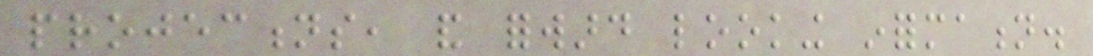projections, and forward looking information.
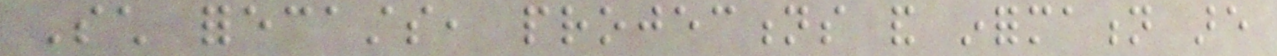Such forecasts, projections and information are
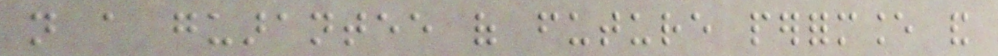not a guarantee of future performance and
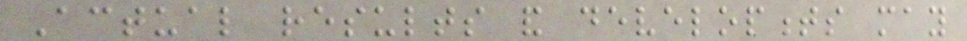Actual results and developments may
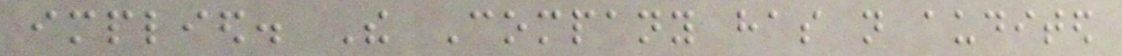implied. The Company has not audited
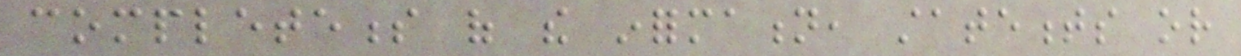completeness of the information, statements or
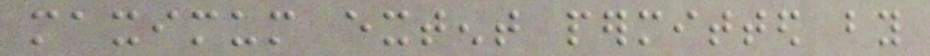maximum extent permitted by
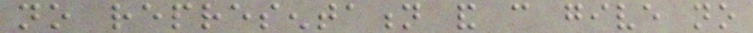no representation and can give no
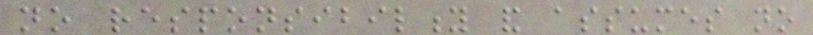no responsibility and assumes no
